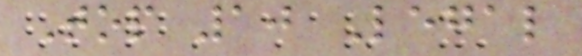Top 10 Legal
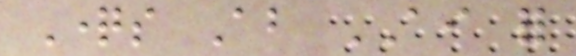Questions About AI for
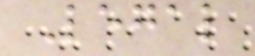Legal
